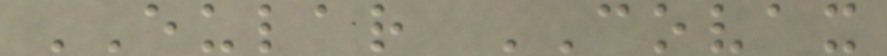EULAR COVAX
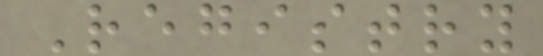Registry
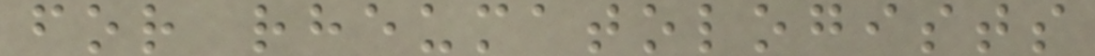for rheumatologists
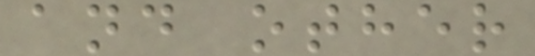and other
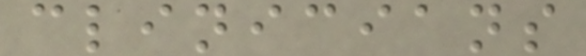clinicians
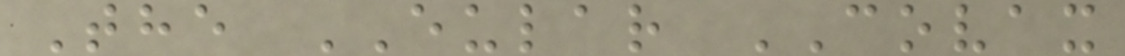The EULAR COVAX
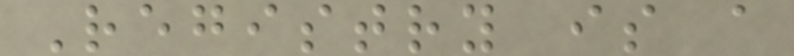Registry is a
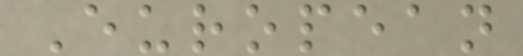European
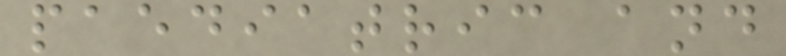paediatric and
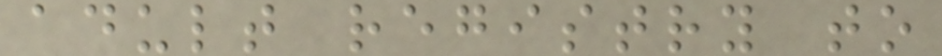adult registry to
